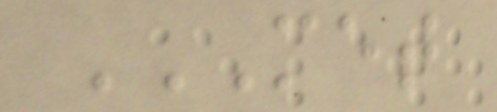MET
